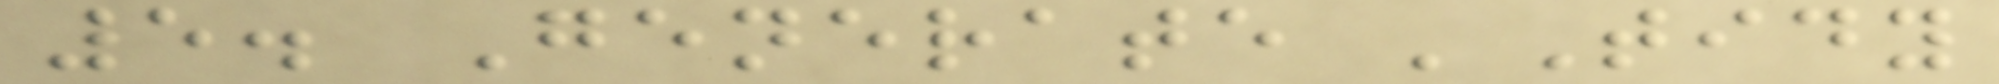5. Generate 'Tidy
